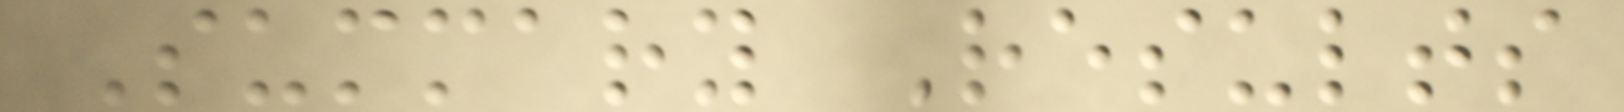Summary Results
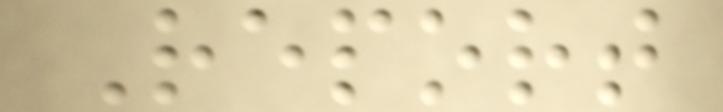Report
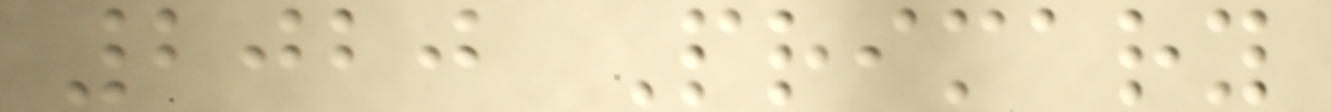2020 Primary
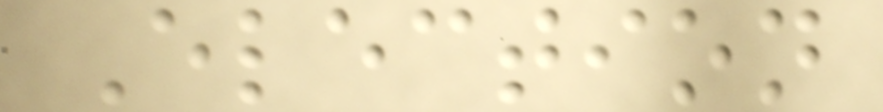Election
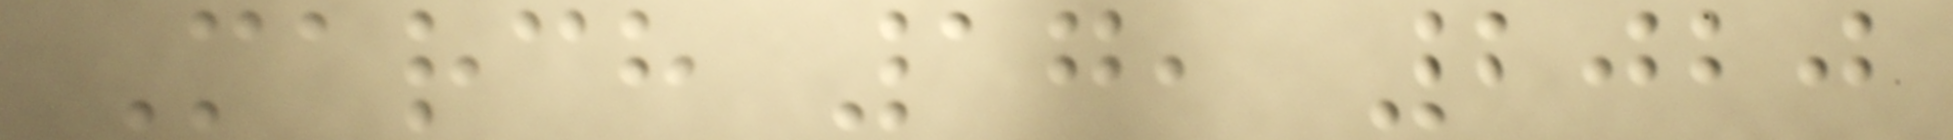March 17, 2020
